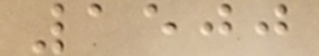1500
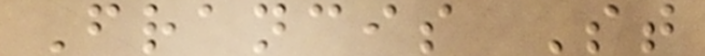Francis St
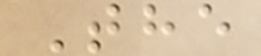The
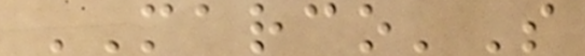MARCO'S
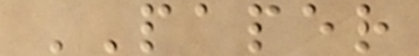PAPER
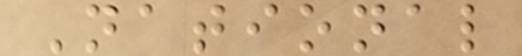National
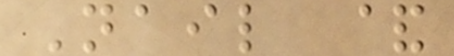Nail &
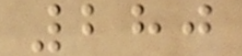280
